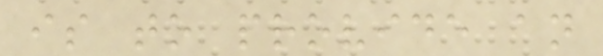is to provide an
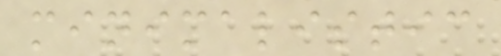minimalistic
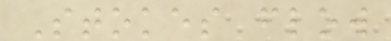Stokes flow
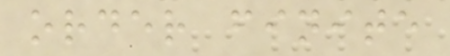order finite
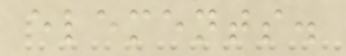elements.
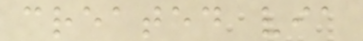created via
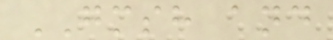GMSH and
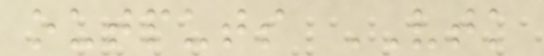outputs VTK
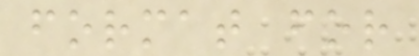format for
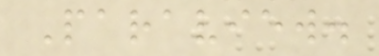Paraview.
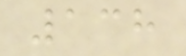138
